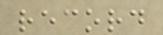record
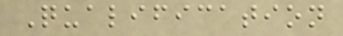Qualification
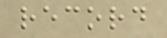record
